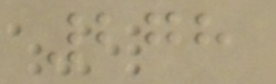278
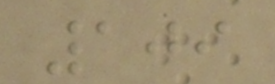109
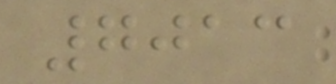7013
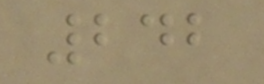242
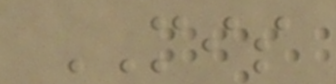MIS
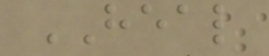HEAL
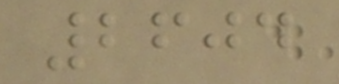2604
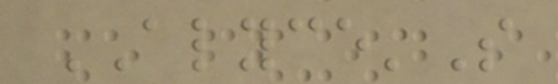ALYCE'S
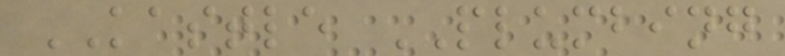KASTLE PLUMBING
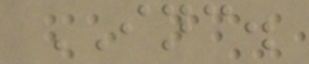INC.
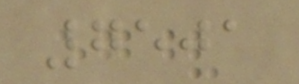7501
